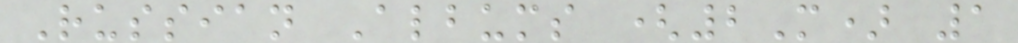Russian Albums (2M) 1
